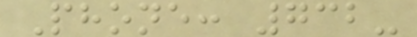Phone: 732-
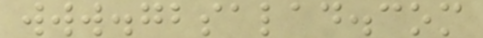www.gbsalad.com
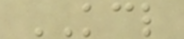KCL
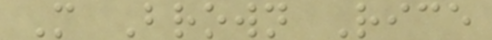M Brown Rice
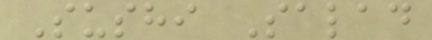Sushi Salad
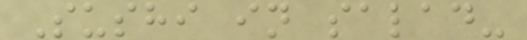Sushi in salad-
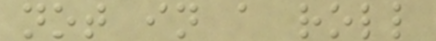not in a roll
